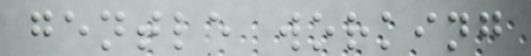gentle working
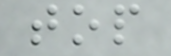top
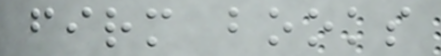firm books
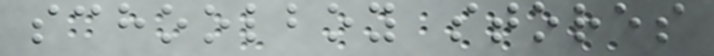schoolboy stores
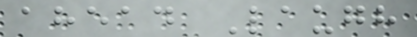ahead Laugh
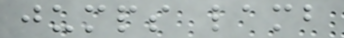jumps lamb
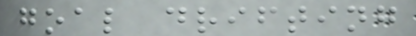goal drifting
